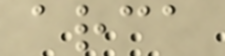arca
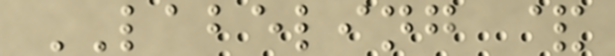LABELING &
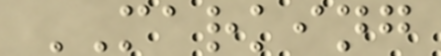MARKING
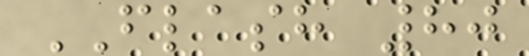FLASH 80
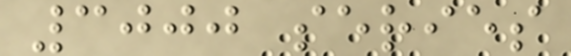3000 series
